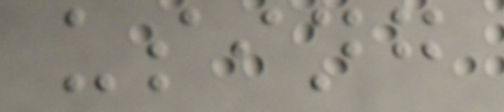using
